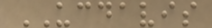UCDAVIS
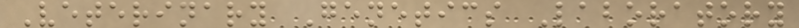Veterinary Genetics Laboratory
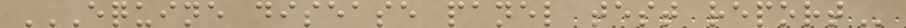EQUINE DISEASE PANEL TEST REPORT
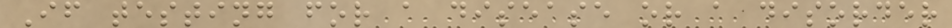If testing for a disease or a disorder
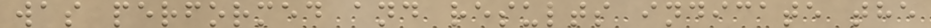was performed and results indicate the
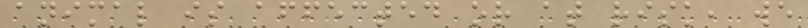animal is affected or at risk, we
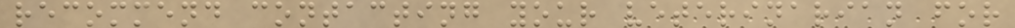recommend contacting your veterinarian for
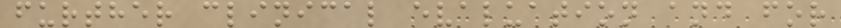further clinical evaluation and for
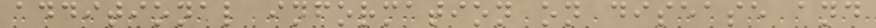additional information on disease and
